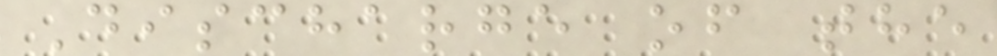Discharge of the
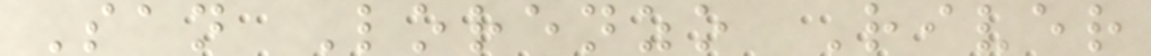San Lorenzo River
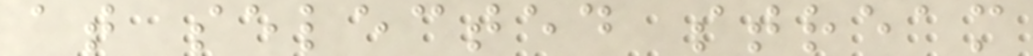at selected stream
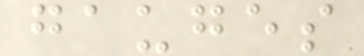gauges
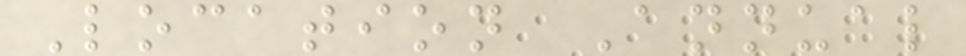Location Annual
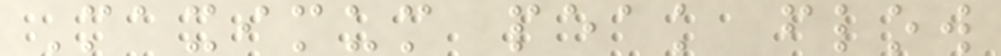Maximum peak flow
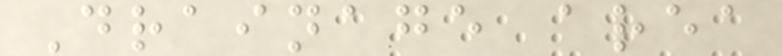Drainage area
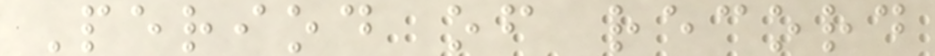Period of record
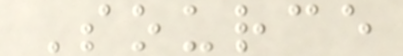Source
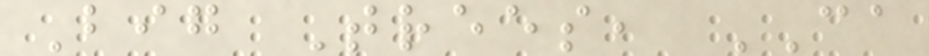Big Trees, CA
